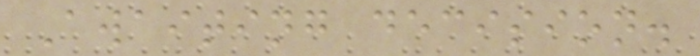Awaiting decision.
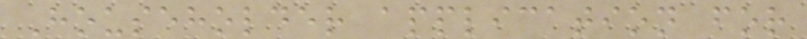Householder application for
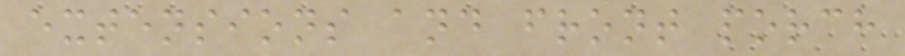extensions and front porch
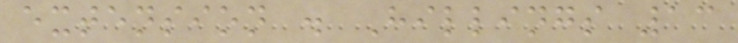extension . Hillings 13
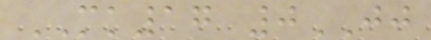MK17 0JJ
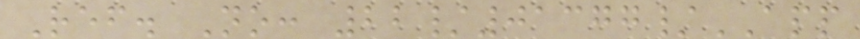Ref. No: 22/01377/APP
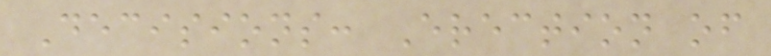Decisions: Erection of
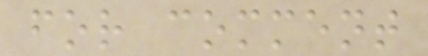for comment
